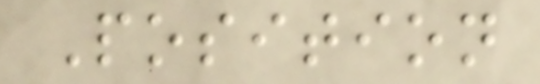Position
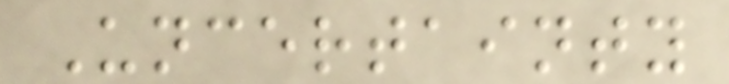Uncertainty
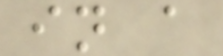in a
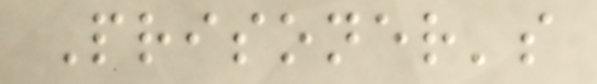Prisoner's
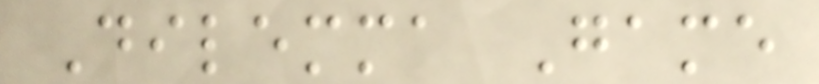Dilemma Game
